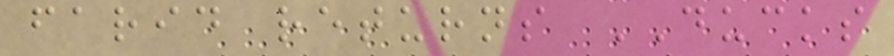farid returns DUCKS
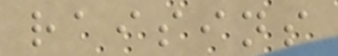raisins
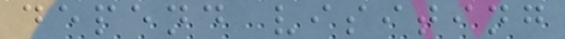depend visiting
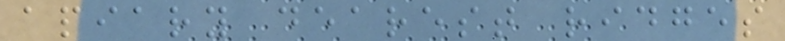apiary dearest ridges
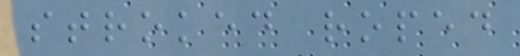stroked roped
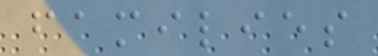families
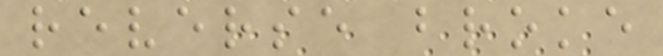reverse broke
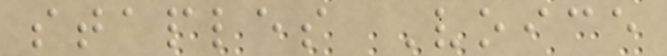staples Voice
